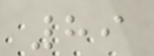89
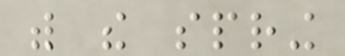with the spring
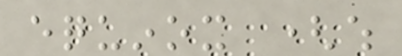equinox (which
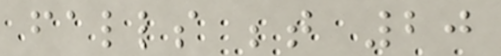falls between 20
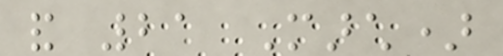and 21 March)
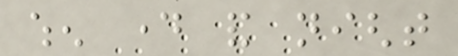when day and night
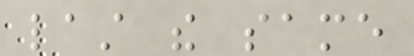last the same
